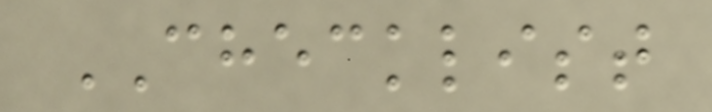CHECKLIST
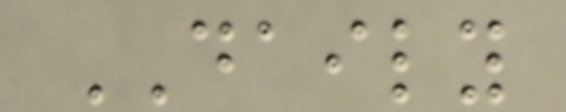DAILY
